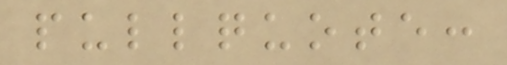pullquote:
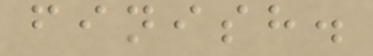finish.
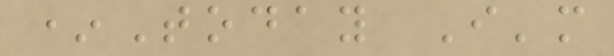*Today I'm
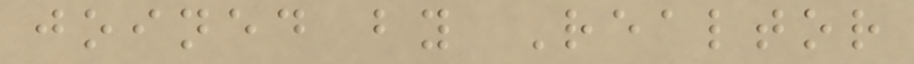joined by Realtor
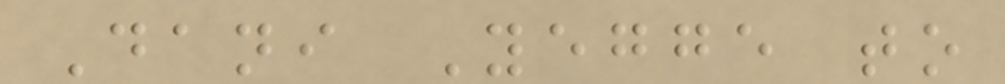Dani Yegge to
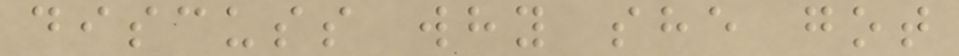discuss why she got
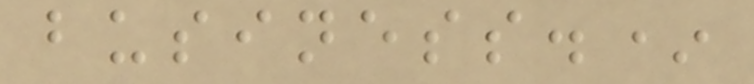business.*
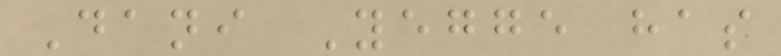Dani Yegge has
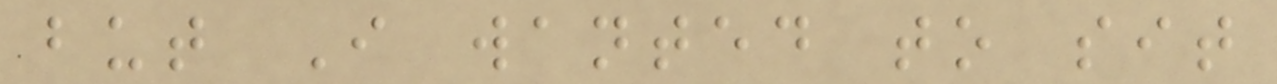but I wanted to sit
